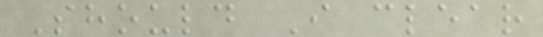Should I clear
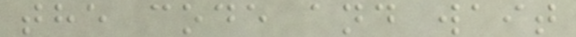the code and wait
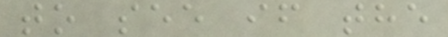to see if the
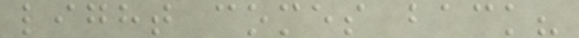light comes back?
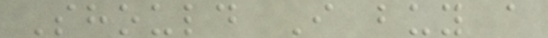Should I buy a
